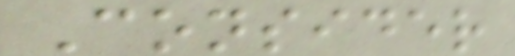Consider
